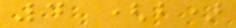4 (b)
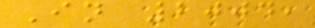In 2004,
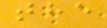the
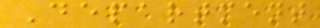Department
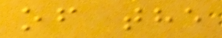of the
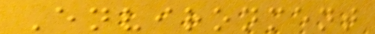Environment
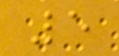5
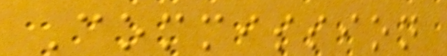Commission
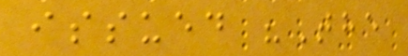issued "The
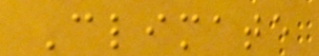Climate
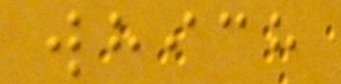which
